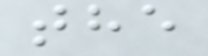the
